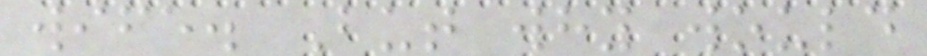wife. But why would
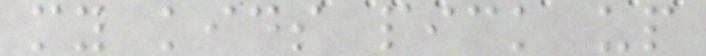my kids pick up
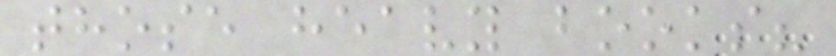those heavy books?
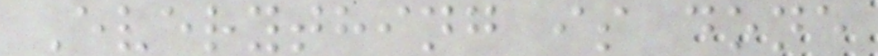Everything is done
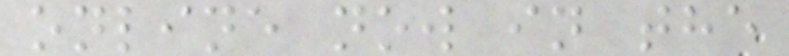online now in the
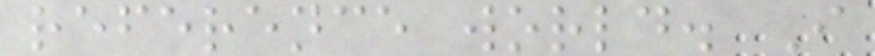reference world. I
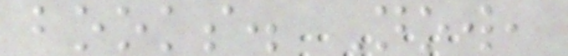books. Now,
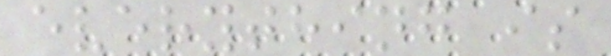everything is
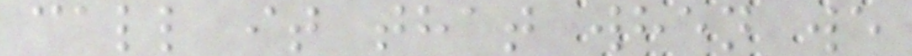call it that when we
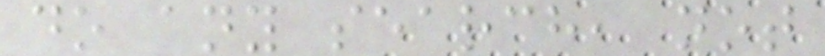do any search, not
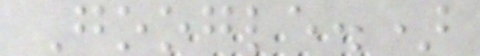Google.)
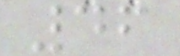46
